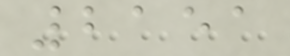2151
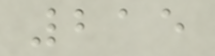215
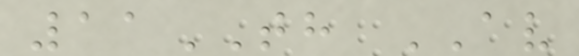11TH AV
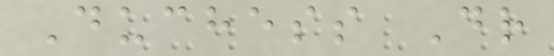Duchess Dr
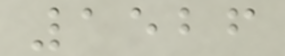1526
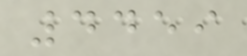4459
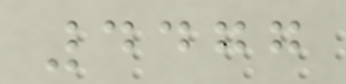4477
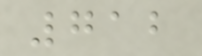712
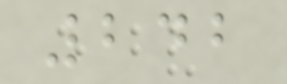242
